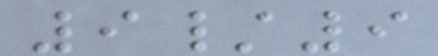9/9
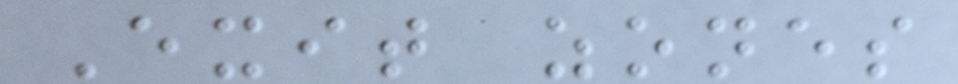Exit zones
